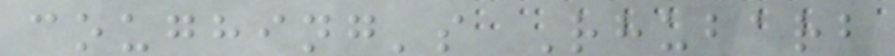coughing's Rhubarb
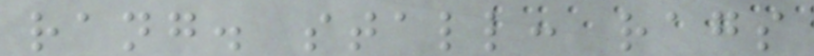rang. stall: rags
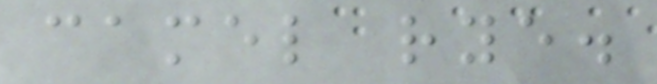camel rye.
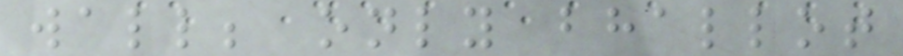wall; only bhallot
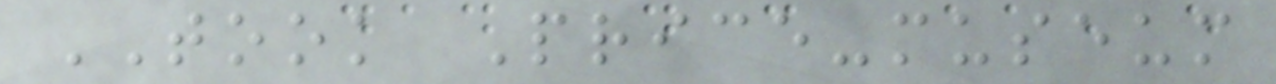TOOK Price-museum
